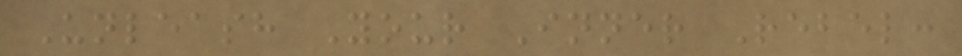Unleash Your Inner Rebel:
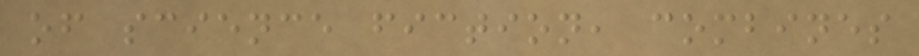of science fiction, combines
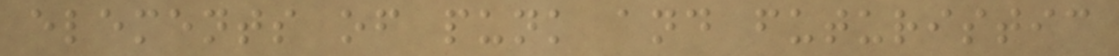elements of punk and futuristic
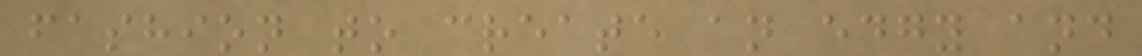fashion to create an edgy and
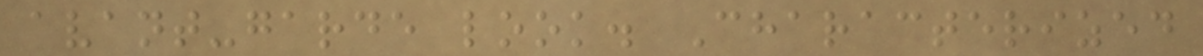avant-garde look. Characterized
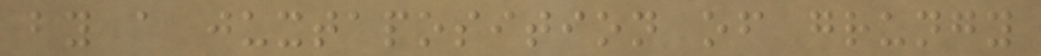by a juxtaposition of grungy
